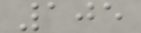105
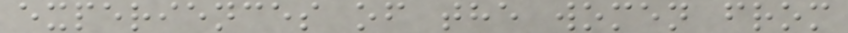experiences of the women from
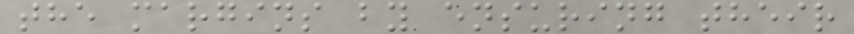the margins by ensuring their
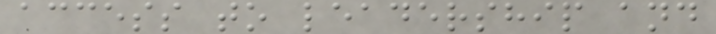access to leadership and
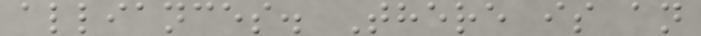alliances. There is an
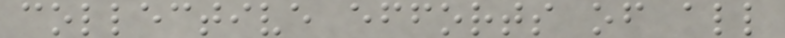collective efforts of all
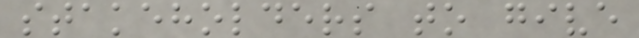stakeholders to give
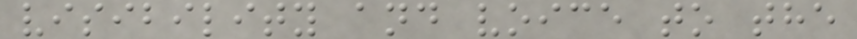visibility and voice to the
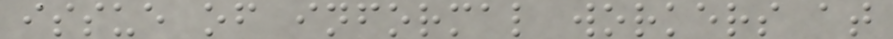issue of informal workers at
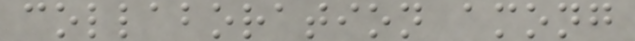collaboration among
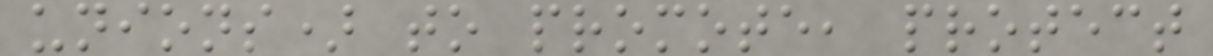unions) to promote, protect
